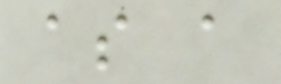as a
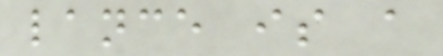lance is a
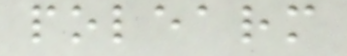polearm
